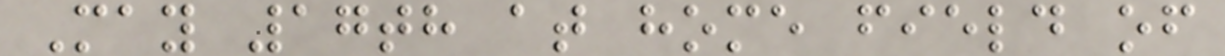May 17th at home field of
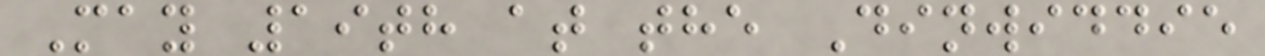May 19th at the Dinwiddie
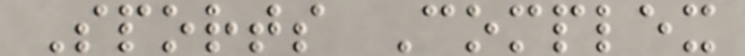Sports Complex
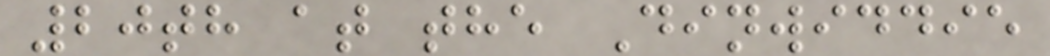20th at the Dinwiddie
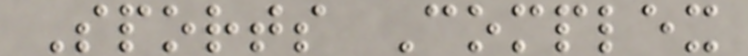Sports Complex
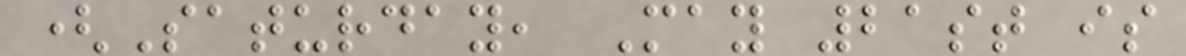(Saturday, May 21st is
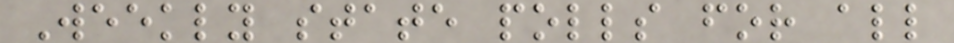Weekly state polls for all
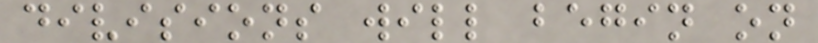divisions will begin on
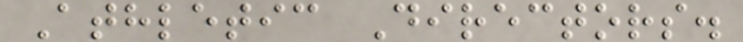Athletic Directors.
